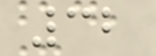32
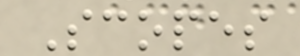Scopes
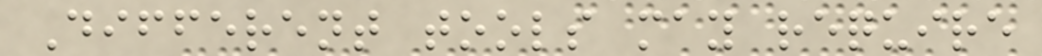Different tools may require
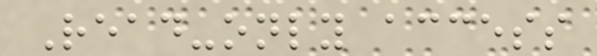Read-only access
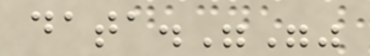data."""
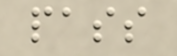pass
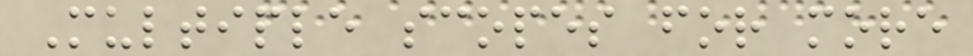Multiple scopes for more
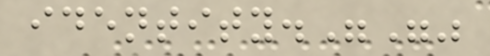identity."""
